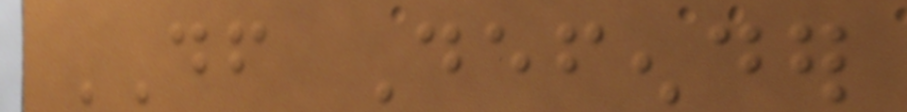DF Defender
